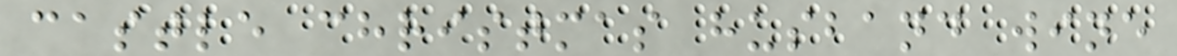castle christmas husband wine
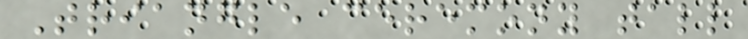Triangle ceremony tall
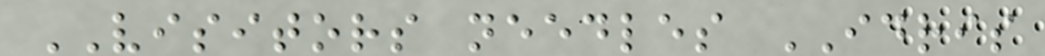VISITORS needles IDRIS
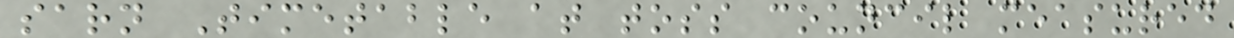sarn Timetable at toss council measured
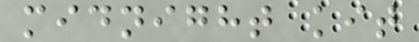midnight kit
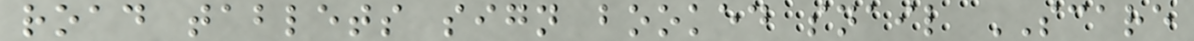road tablets sign booked snail SCARE
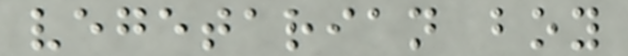vegetarian boy
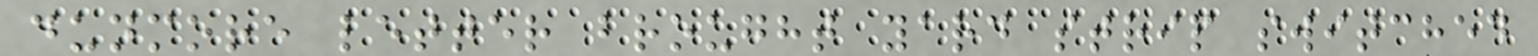dunmore letter brought yard strip switched
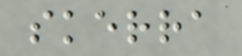skerra
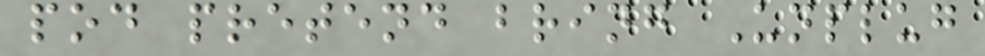pod pretend bring Unplug
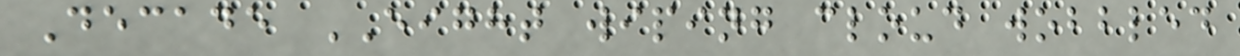Decade EIGHT wiping cloud wobbled
